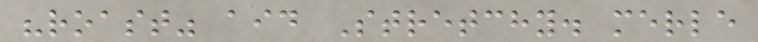"roast" aid Stretchy. merle
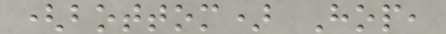(bottom) Hop,
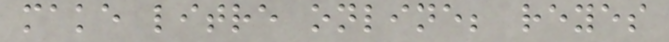make litre online; reyes
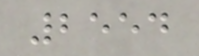2554
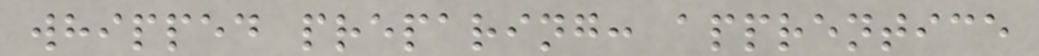whipped preparing: apprentice
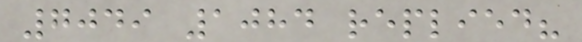7049 1084 replied?
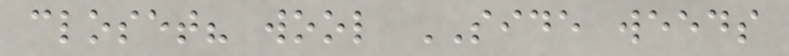closet? wool SIDE weeds
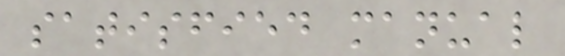satisfied manual
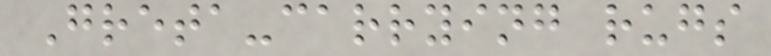Greta-carrying rugs
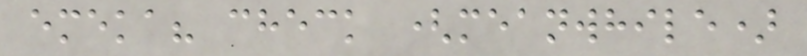emeka? check (meanwhile)
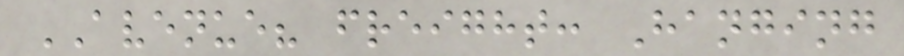AVENUE? freight: Hanging
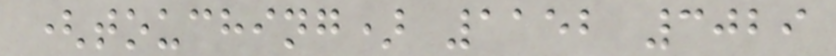(touching) 1152 3029
